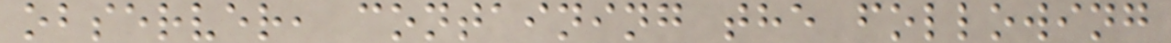observer, containing the following
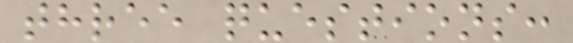three questions:
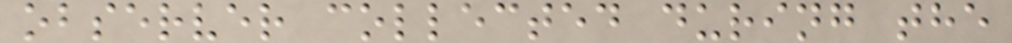observer collected during the
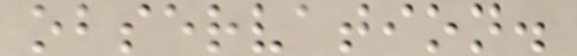observation.
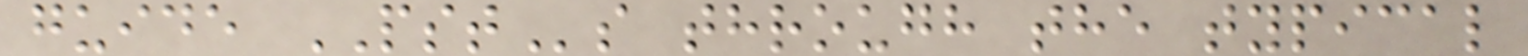guide PSTs through the typical
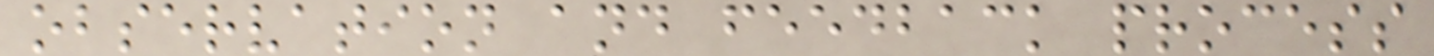observation and feedback process
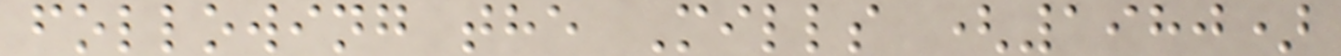following the Mills (1980)
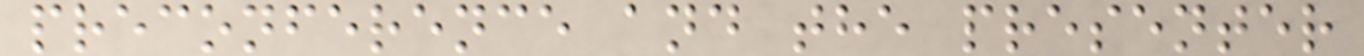preconference and the presenter
